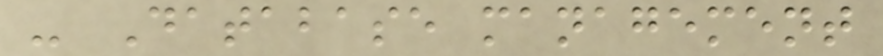- Database management
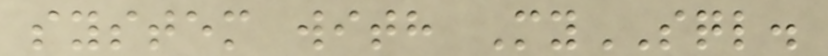system with MySQL.
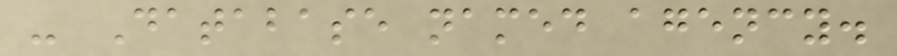- Database named agency.
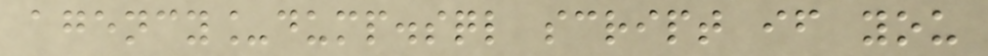agency_dump.sql script if you
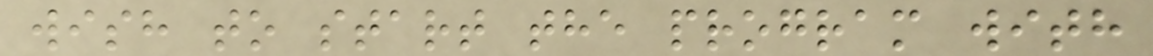wish to start the program with
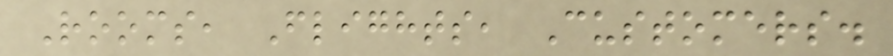Rooms, Flights, Customers.
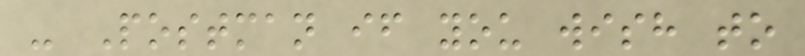- Postman if you wish to
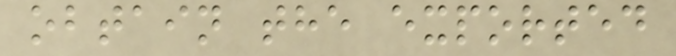obtain the exported
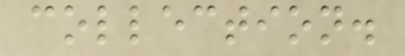collection.
